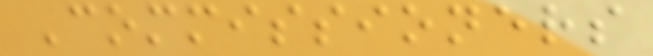Commissioners
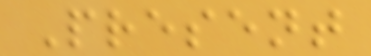Present
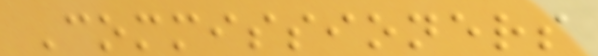Commissioners
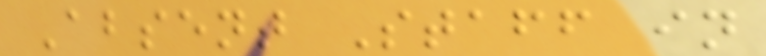Absent Staff in
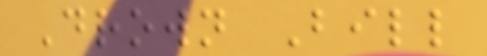Drown Bill
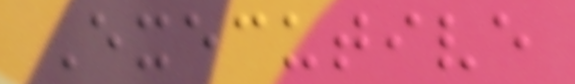Executive
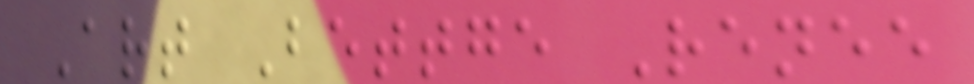Art Bettge Renee
